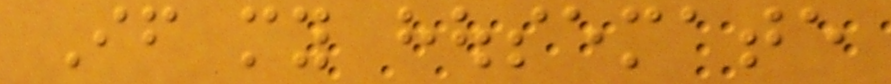If my housemate
